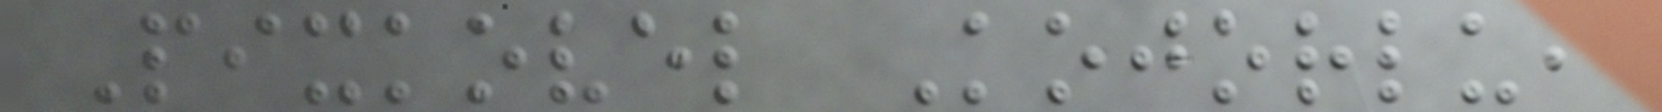Pixkovel Kojorlu,
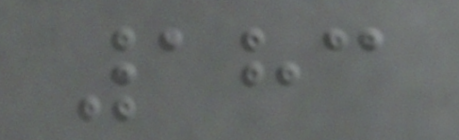183
